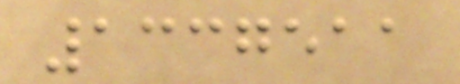1337511
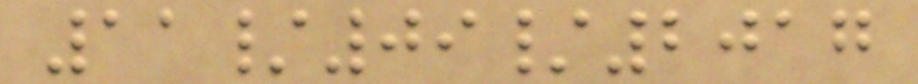11/09/2017
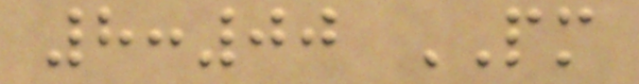8:00 PM
